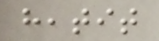heatit
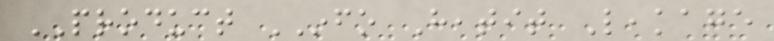PRODUCT INFO Heatit Leakage
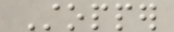Stopper
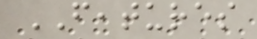FEATURES
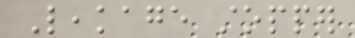Leakage stopper
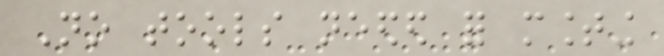No tools needed for mounting
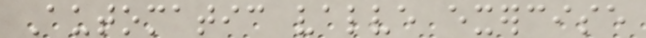Automatic valve exercise
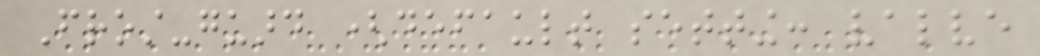Frost-guard (default setting: valve
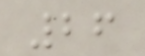26
